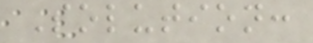Solution:
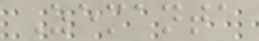Zemanta
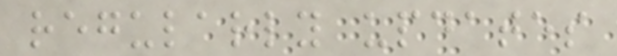regularly updates
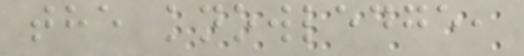the knowledge,
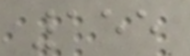155
